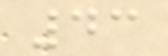43
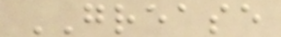GREASE
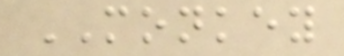MONKEY
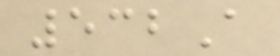532A
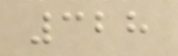328
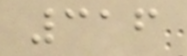316
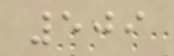509
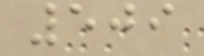509
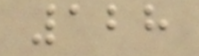128
